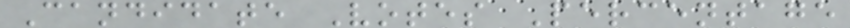Candidate Votes Percentage
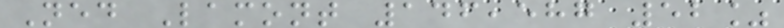Ned Lamont 146,587 52%
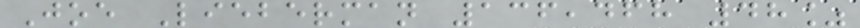Joe Lieberman 136,468 48%
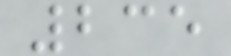235
